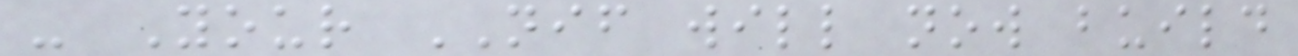- Your NIF will now build
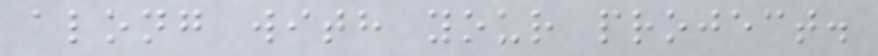along with your project.
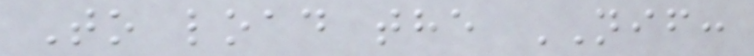To load the NIF:
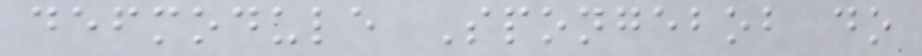defmodule Spongebob do
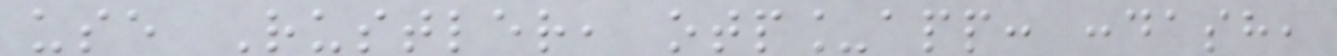use Rustler, otp_app: :dash,
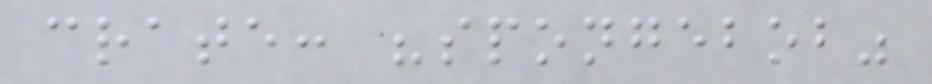crate: "spongebob"
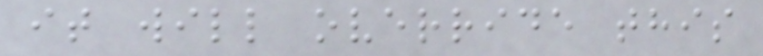it will override this
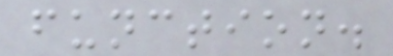function.
